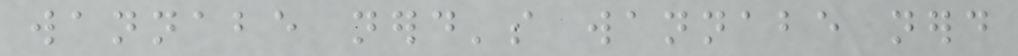wannabe nerd's wannabe nerd
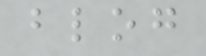blog
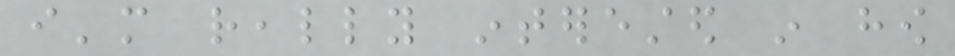i'm really interested in how
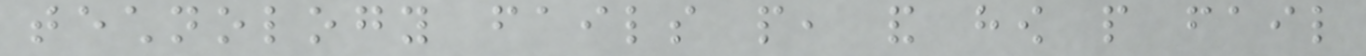technology fails people, and how people fail
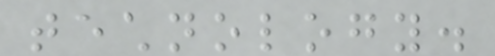technology.
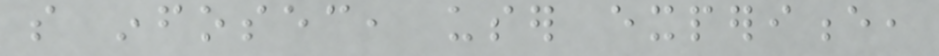so infosec, user experience,
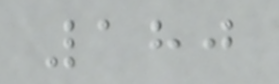180
